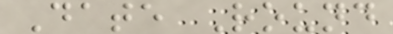Date Round
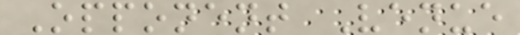Opponent Venue
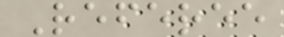Referee
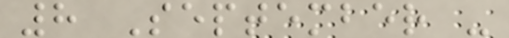8 September -
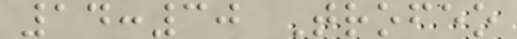14:30 Trofeo
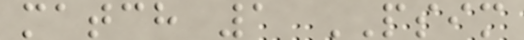match 1 PSIM
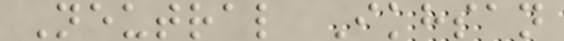Neutral Ikhsan
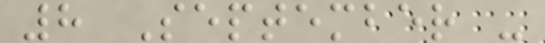8 September -
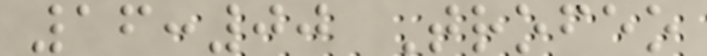16:00 Trofeo
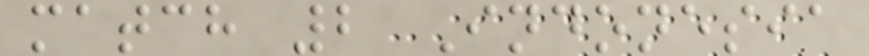match 2 Indonesia
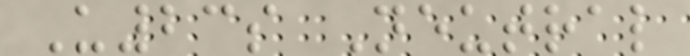U23s Neutral
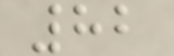82
